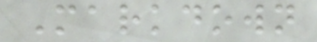Markdown
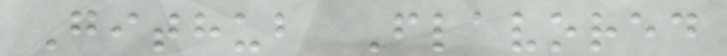Github Flavored
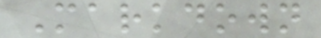Markdown
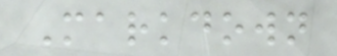Markdown
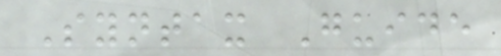Syntax Guide
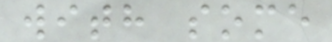with some
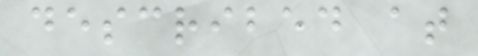described at
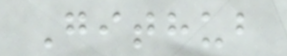Github
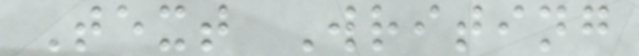Text Writing
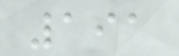191
